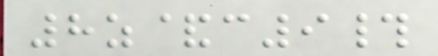8z&c9#
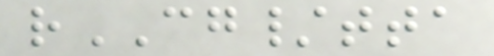rCG/tta
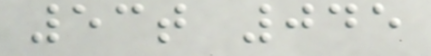53t 045
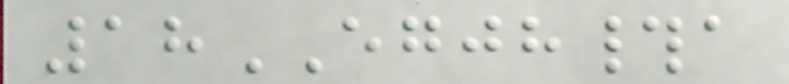18EGJH#a
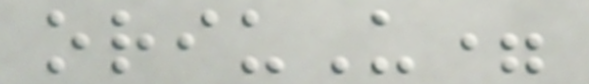oriuU=
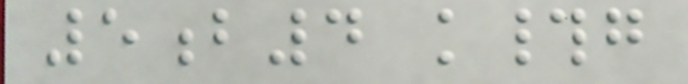5b4 k#g
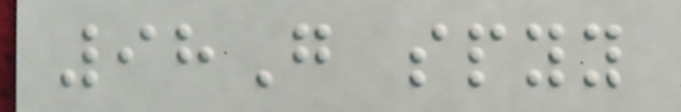98G spyy
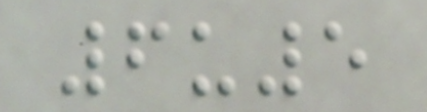6u5
